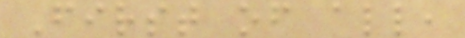First of all,
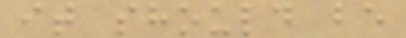it should be
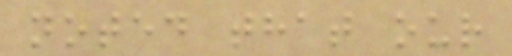noted that our
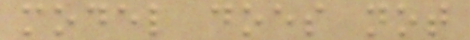model does not
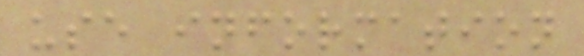use information
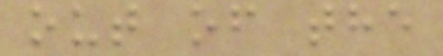out of the
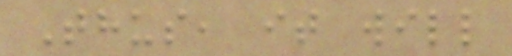Thus, it will
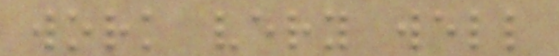work very well
